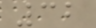32
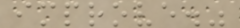improve."
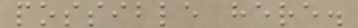possible here.
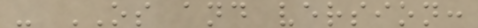- OS and version:
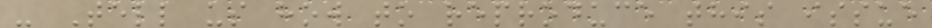- Tell us how to reproduce this issue
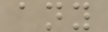any
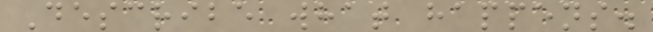Describe what happens.
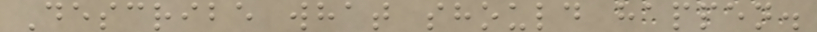Describe what should happen.
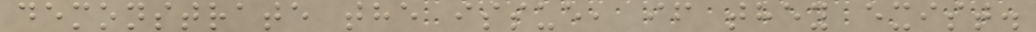demonstrate the issue, if they exist.
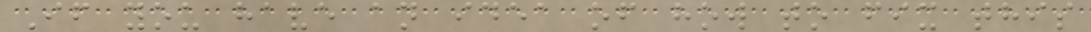If you have an idea of how to fix this
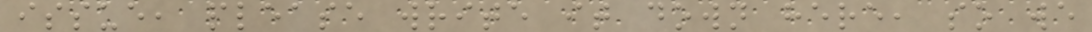issue, please write it down here, so we
